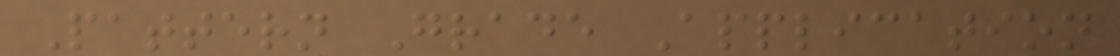Pattern Grade Application
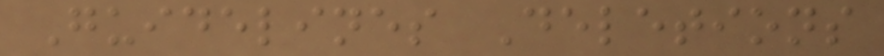Guidelines Deletions
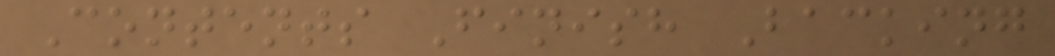Contents Finish Backing
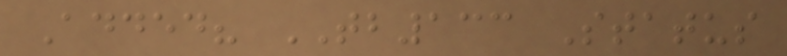Added? TB133 Status
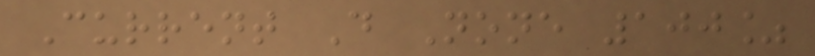Current D None 100%
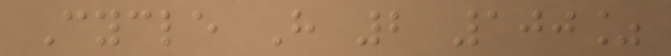Cycle H 2 100%
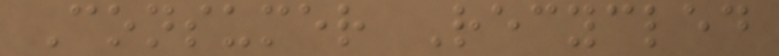Consumer Recycled
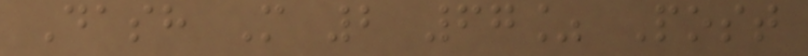Dash M 2 67% Post
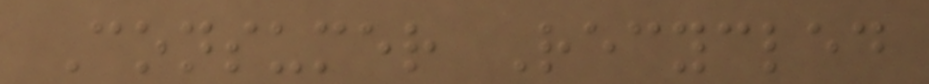Consumer Recycled
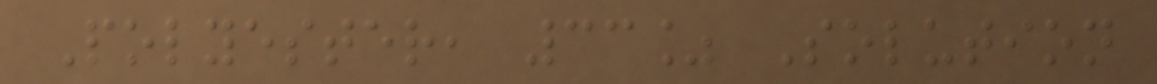Polyester, 33% Solution
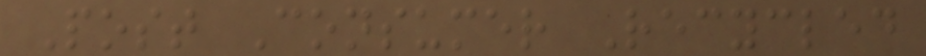Post Consumer Recycled
